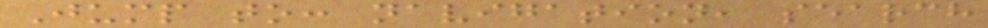Jump to: navigation, search
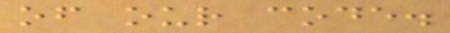of our code.
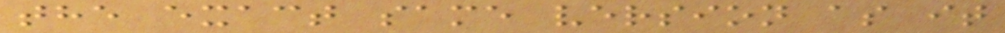the exact same version as it
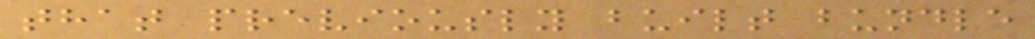that previously built bundle
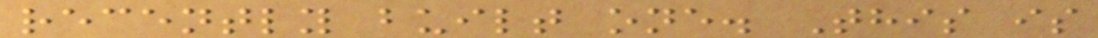recently built one. This is
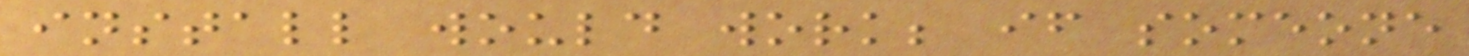install would work; if someone
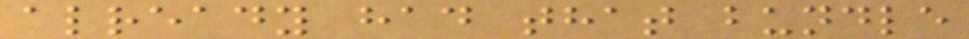already had that bundle
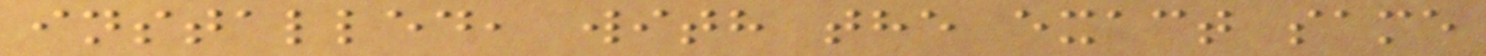installed, with the exact same
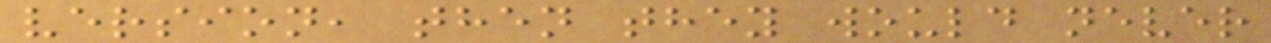version, then they would never
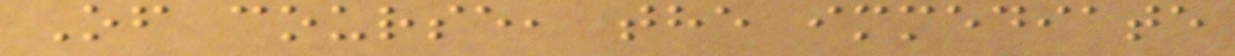Of course, the immediate
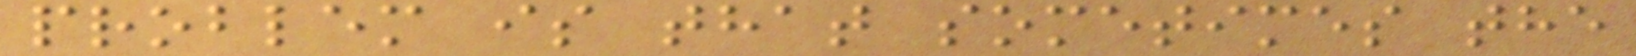problem is that sometimes the
